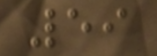59
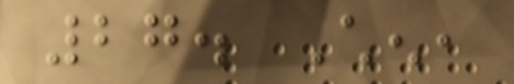27. Chen,
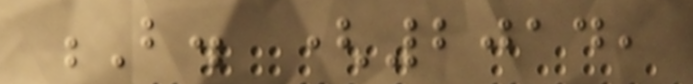B. (2014,
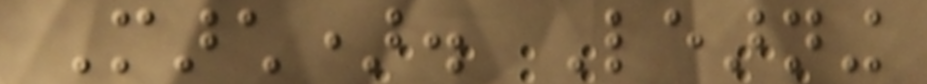March). Learning
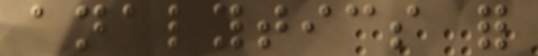analytics for
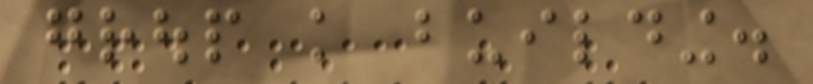group knowledge building.
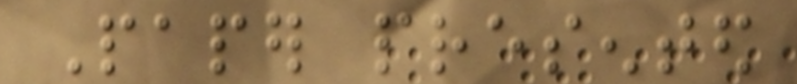Paper presented
